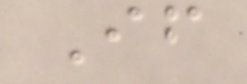If
